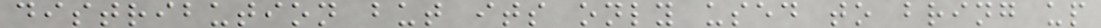distribution but its only used to bring up
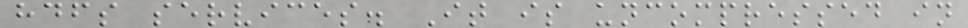hdfs services. It is uncompressed in
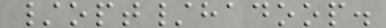/opt/hadoop.
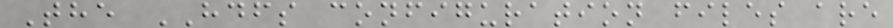The HDFS configuration files are
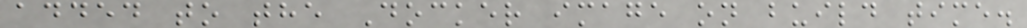added to the Docker image on build time.
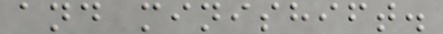and minishift.
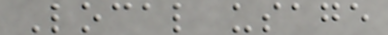Local usage
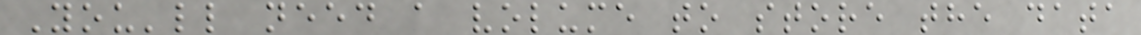You'll need a volume to store the data
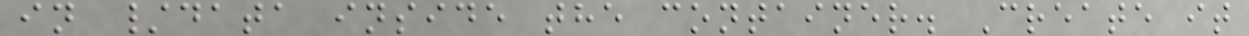in /data inside the container. Create it
